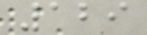129
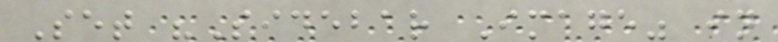Set "Sidebar Image" in
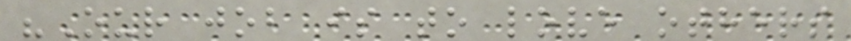"Our job is to love others
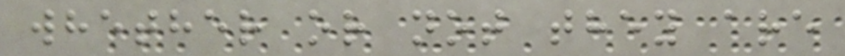whether or not they are
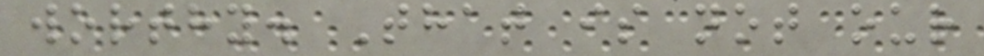worthy. That is not our
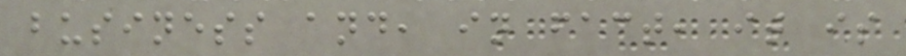business and, in fact, it is
